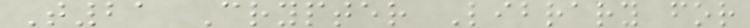T21 Crypter Library for
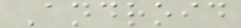Android
